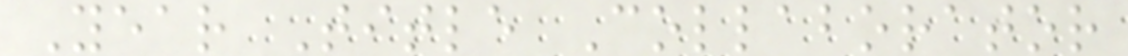Year Title Collaborator
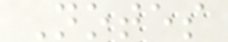Notes
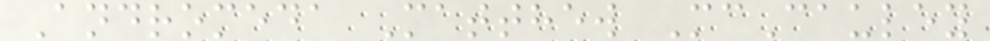Andromeda Matthew McCauley
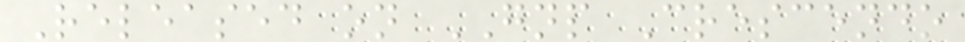Released on GNP Crescendo
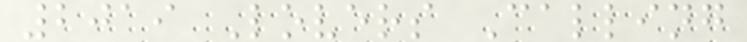2019 Lovers Calling
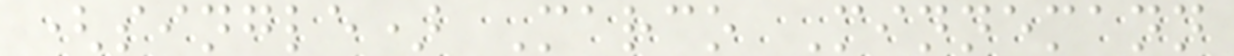(single) Marco Minnemann
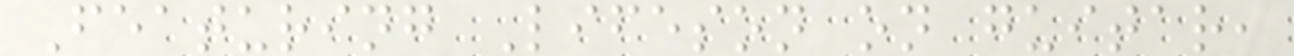Featuring Lifeson on guitar,
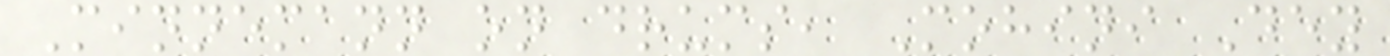Minnemann on drums, Mohini Dey
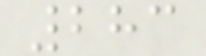283
